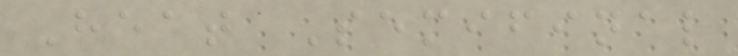Heat Semifinal
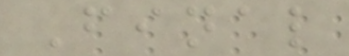Final
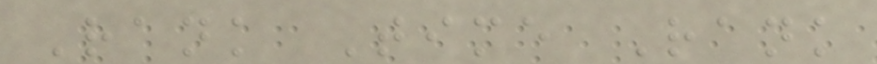Rank Time Rank
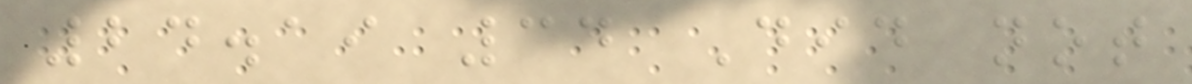24.19 34 Did not
